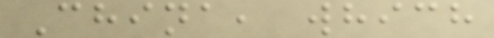China, which
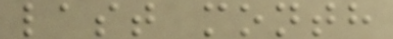last month
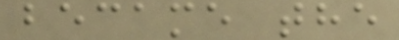became the
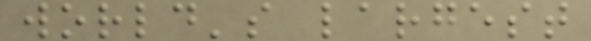world's largest
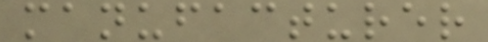manufacturer
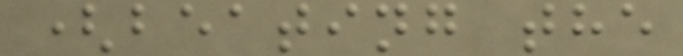(beating the
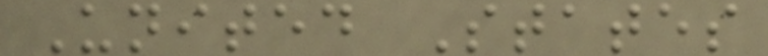United States
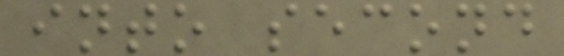into second
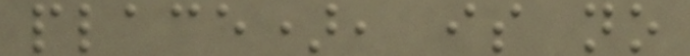place), is no
